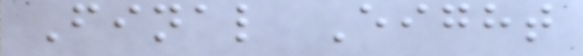Final Eight
